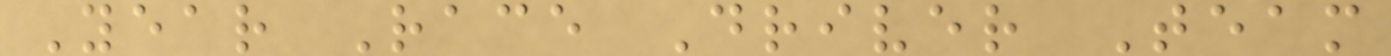Year Race Driver Team
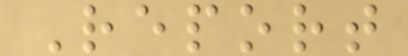Report
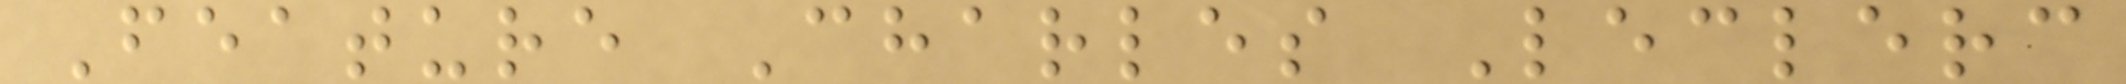Feature Charles Leclerc
